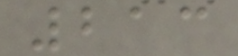213
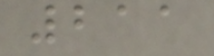211
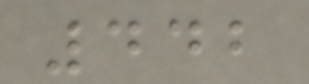442
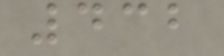432
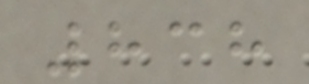838
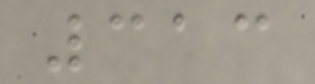313
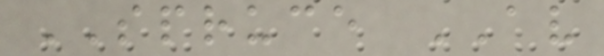SPRUCE AV
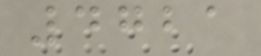4721
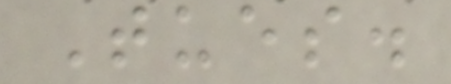Tues.
